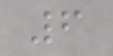6
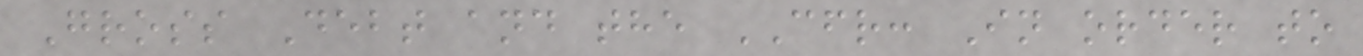Gross Debt and the CFR: In order to
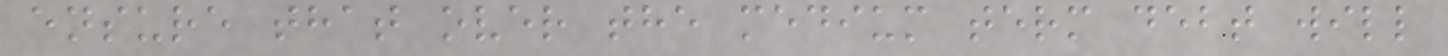ensure that over the medium term debt will
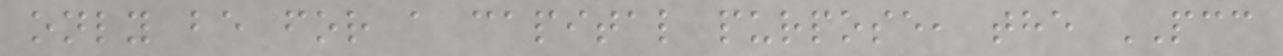only be for a capital purpose, the PCC
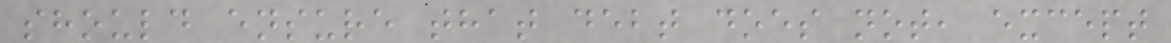should ensure that debt does not, except
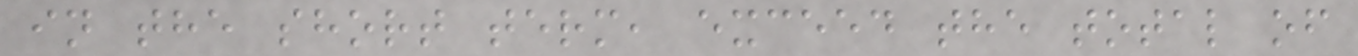in the short term, exceed the total of
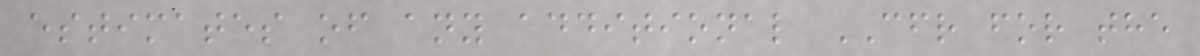estimates of any additional CFR for the
